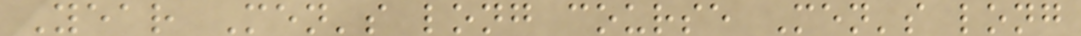Year Men's long course Men's long
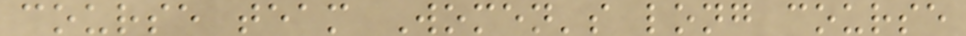course team Women's long course
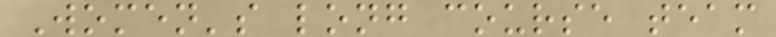Women's long course team
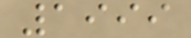1999
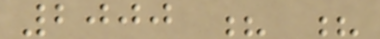2000 ? ?
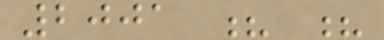2001 ? ?
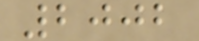2002
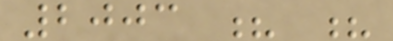2003 ? ?
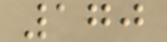170
